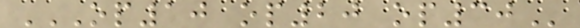OP10 OP20 OP30
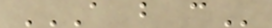A B C
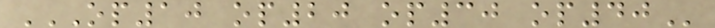OP10 OP20 OP30 OP40
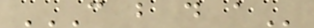C B D A
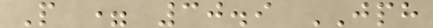P = 30.9 JPH
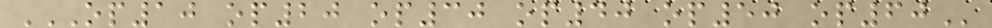OP10 OP20 OP30 OP40 OP50 OP60
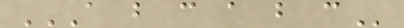A B C A B C
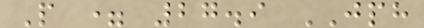P = 27.9 JPH
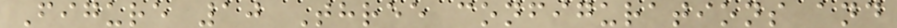Figure 10 Three configurations and
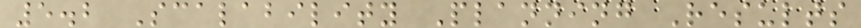5.2 Scalability Planning Results
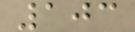103
